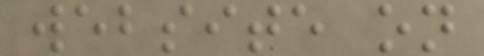website on
